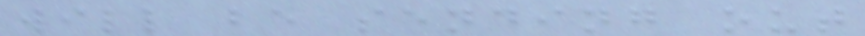will be sending out
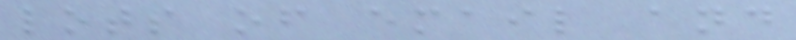lots of email and
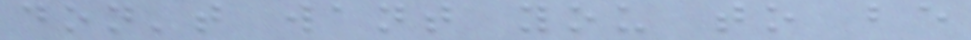don't want you to be
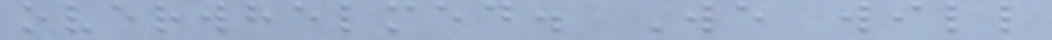overwhelmed. We will
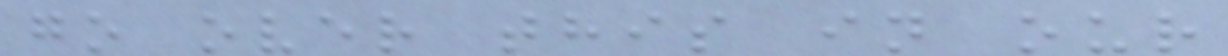go over this in our
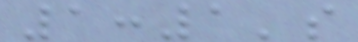1:1's
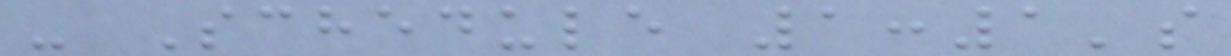- Schedule 1:1's
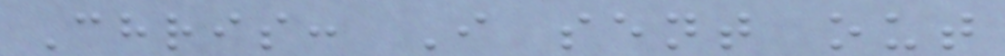Chris: I sent out
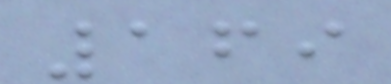169
